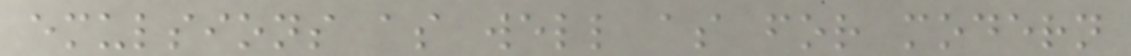emulsions as well as for modern
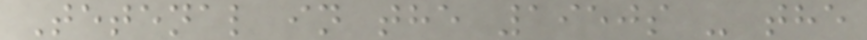Tetenal in the 1950s - the
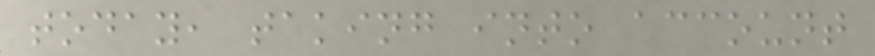today, taking into account
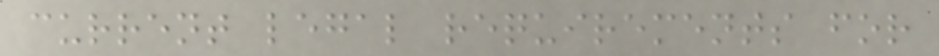current legal requirements for
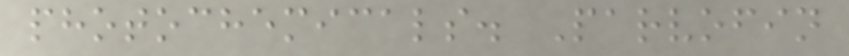photochemicals. Parvofin
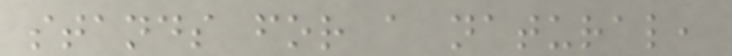stands for a natural,
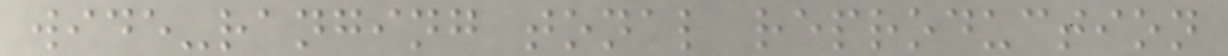wide-ranging tonal reproduction
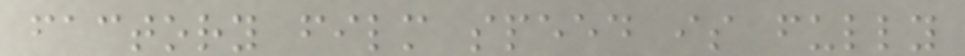factory film speed is fully
